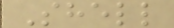Shell
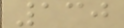130
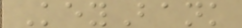KeyBank
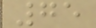75
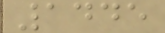1445
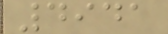4941
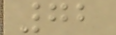72
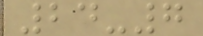24-7
